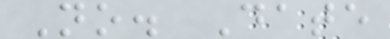No. Date
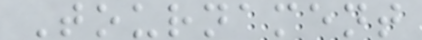Tournament
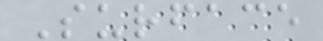Surface
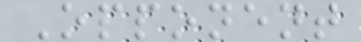Opponent
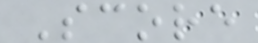Score
